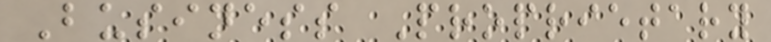Business Proprietary
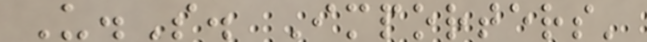U.S. Importers'
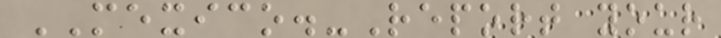MEXICO.-Report your
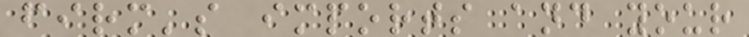firm's imports and your
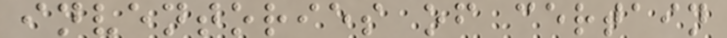inventories of certain
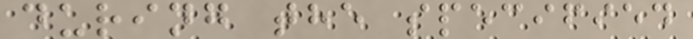during the specified
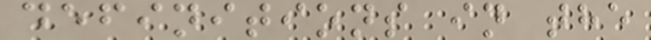definitions in the
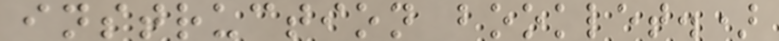instruction booklet.)
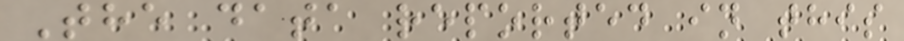The data reported in this
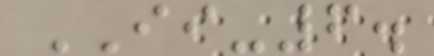II-6.
